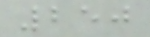250
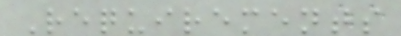Requirements
